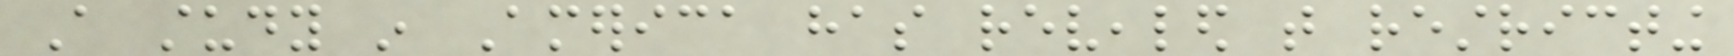A study in America has revealed that restricting
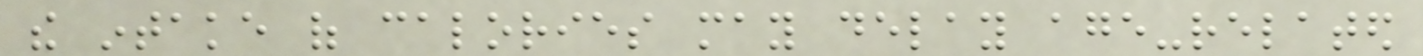the intake of calories may delay age-related
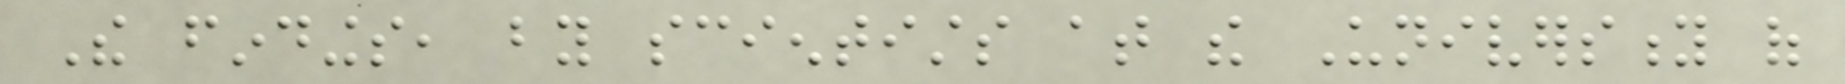The findings, by scientists at the University of
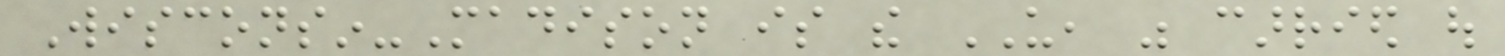Wisconsin-Madison is the US, was carried out
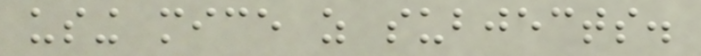using mice as subjects.
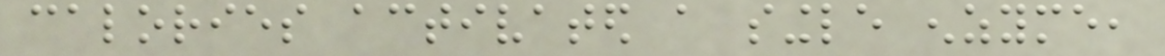calories activated a single enzyme,
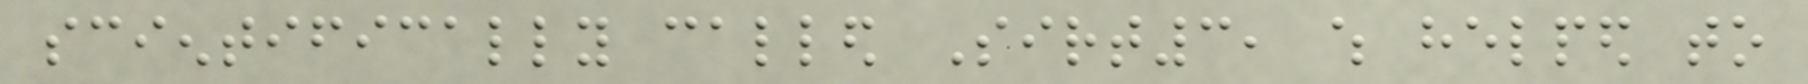scientifically called Sirt3, which helped to
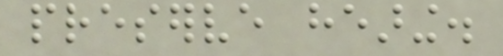preserve hearing.
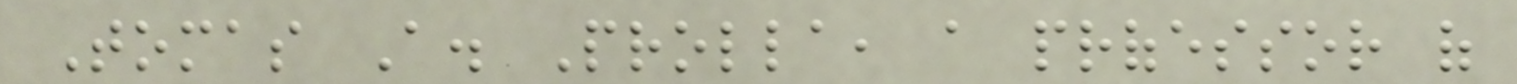Tomas A. Prolla, a professor of
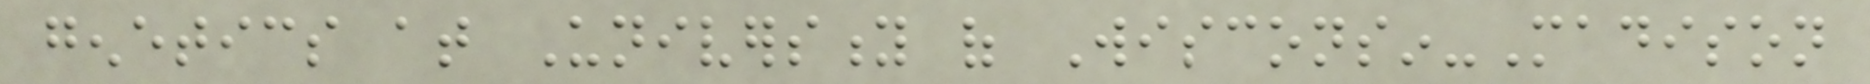genetics at University of Wisconsin-Madison
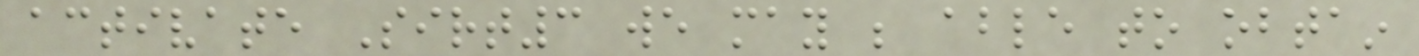activate Sirt3 we may be able to obtain
